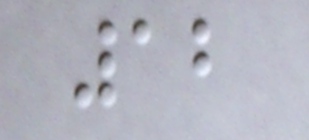12
